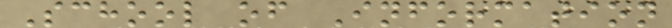School of Information
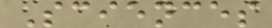Sciences
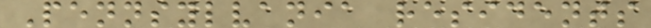Pennsylvania residents
